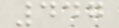447
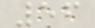56
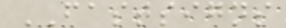FASTSIGNS
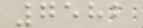7582
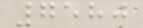7580
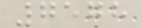7578
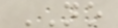NO
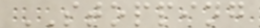STOPPING
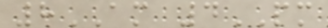8AM 4PM
